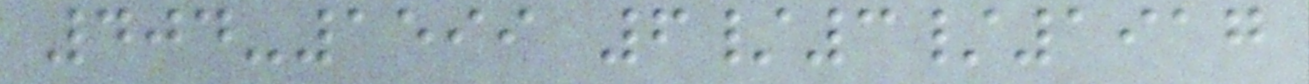404-1599 6/3/1917
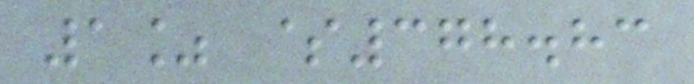1% $378.83
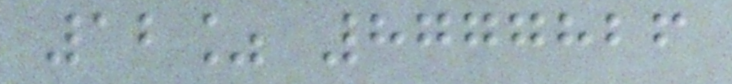12% 8777826
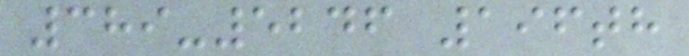389-5246 196th
